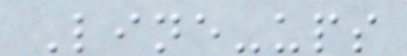Line-ups
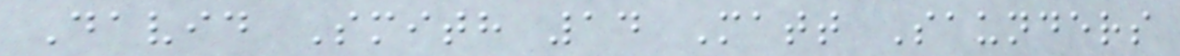David Smith 14 Matt Saunders
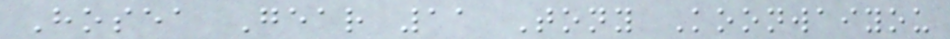Hosea Gear 11 Tony Koonwaiyou
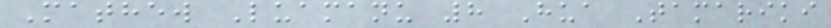Mathew Luamanu 8 Hua Tamariki
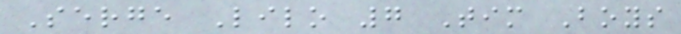Serge Lilo 7 Tim Boys
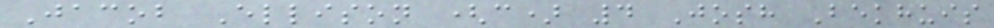Jacob Ellison (c) 4 Josh Bekhuis
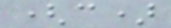(c)
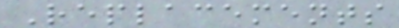Replacements
